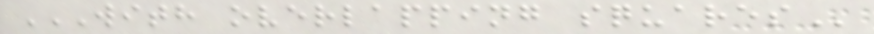WITH OVERLAPPING SQUARES
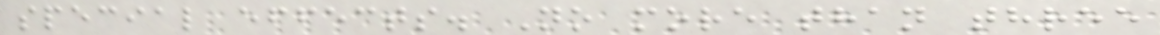special effects. No more than three
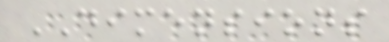DIMENSIONS
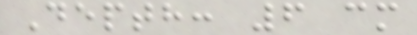Depth: 6 cm
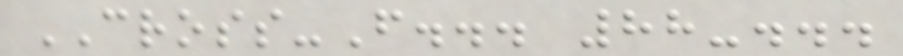CROSS-F... 88-...
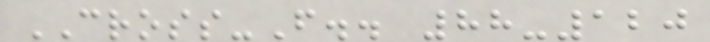CROSS-F.. 88-120
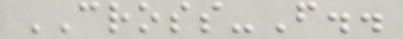CROSS-F..
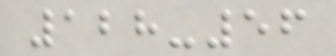128-56
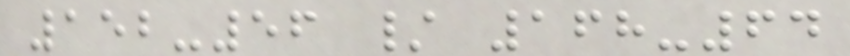152-56 / 168-64
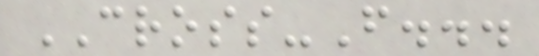CROSS-F...
